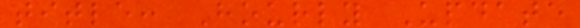title: Hourly Update
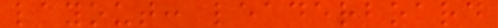layout: leaderboard
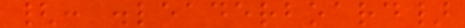{: .leaderboard}
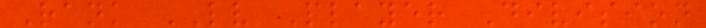Rank LV Player Division
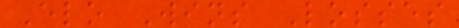Elo Wins Losses
